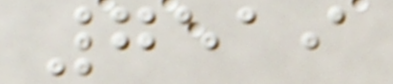7519
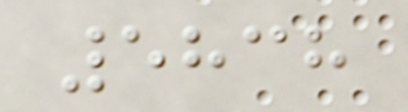5838
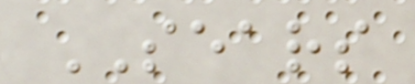SEARS
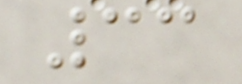33
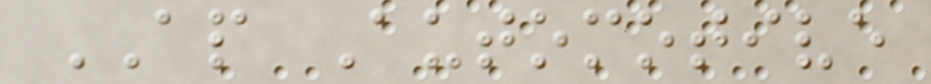AP Automotive
